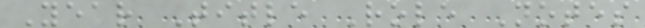Year Title Role Notes
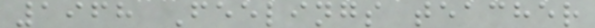1968 Feelings teacher
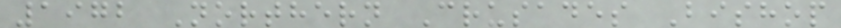1972 Northern Crusades Bishop
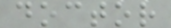doctor
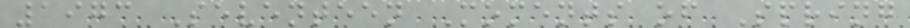1973 Seventeen Moments of Spring
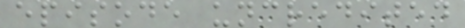episode uncredited
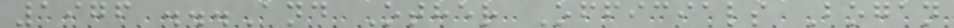1976 ...And Other Officials Bogan
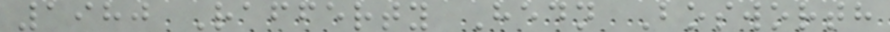1980 Rafferty Hedn Bosworth
